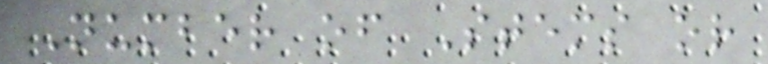Number of Stems or
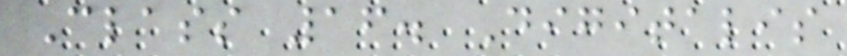Class 16. Digitalis
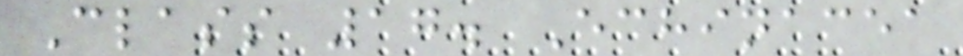Class 17. Echinacea
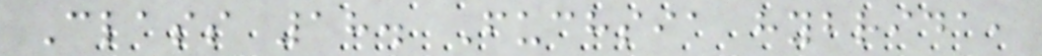Class 18. Fuchsia hybrida,
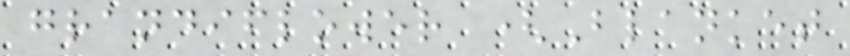grandiflower (Blanket
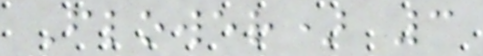Flower) 3
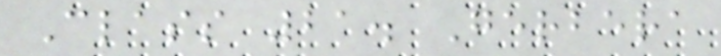Class 21. Gerbera
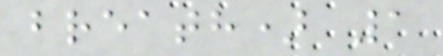breath) 1
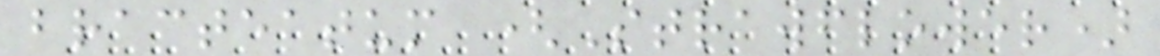bracteatum (Strawflower)
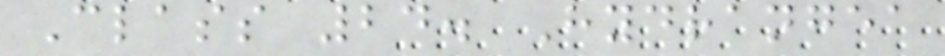Class 24. Hydrangea
